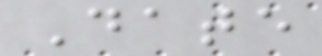Date
